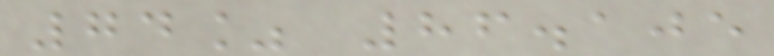74% 86.105
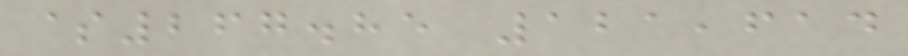$267.85 121,614
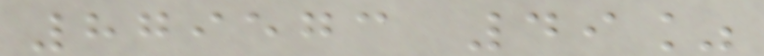879573 49%
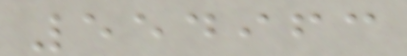554963
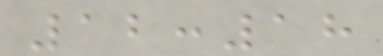12:18
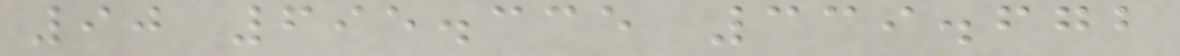90 695.335 339.672
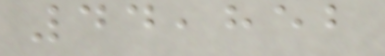44,852
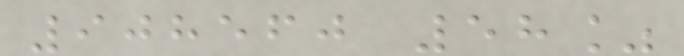908560 58%
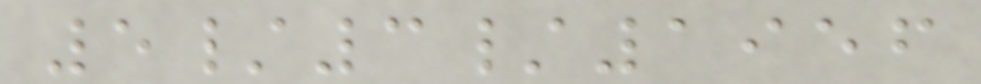5/3/1956
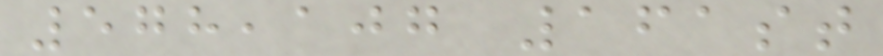578,107 161st
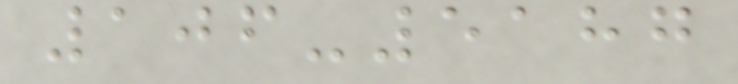106-5187
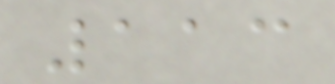113
